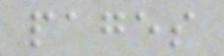pages
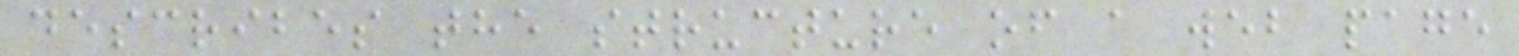describes the structure of a web page
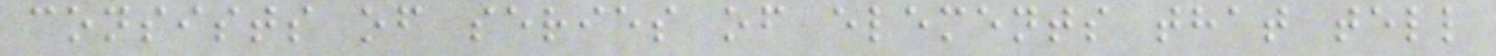consists of series of elements that tell
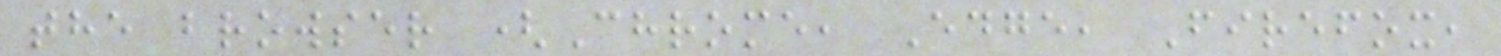the browser (Chrome, Edge, Firefox,
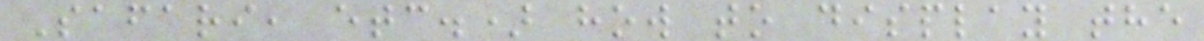Safari, etc.) how to display the
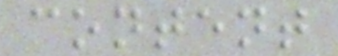content
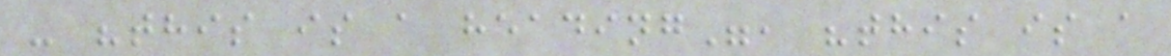- "this is a heading", "this is a
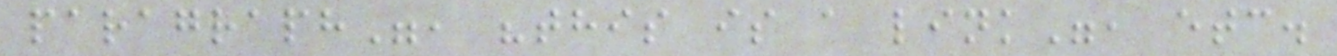paragraph", "this is a link", etc.
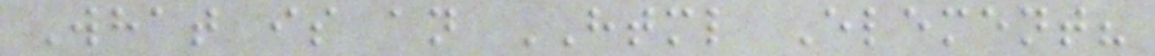What is an HTML Element?
